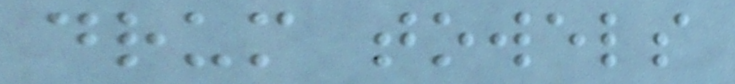drum towels
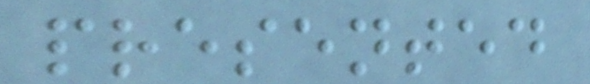presented
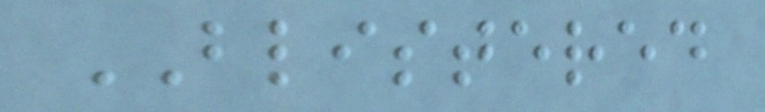BLISTERED
